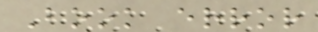Book error
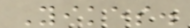Yikes.
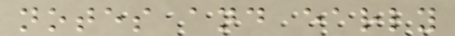notes and early
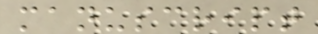manuscript
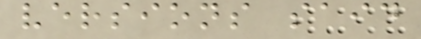versions said
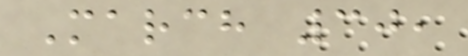March 30,
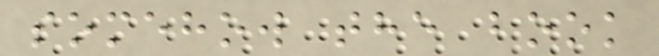somehow the book
